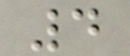4
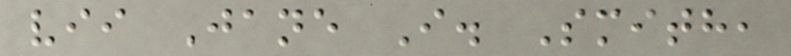vii Jane I. Smith,
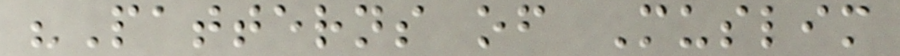"Patterns of Muslim
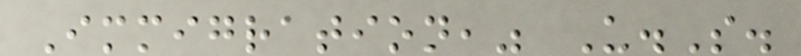Immigration," U.S.
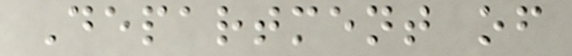Department of
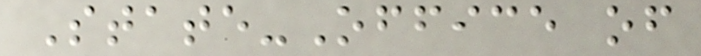State-Office of
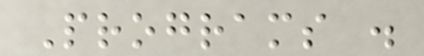Programs .
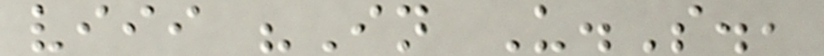viii "In U.S.,
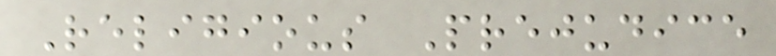Religious Prejudice
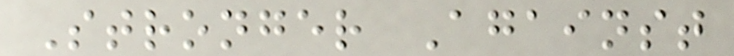Stronger Against
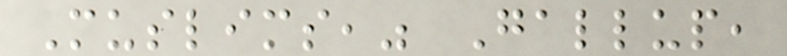Muslims," Gallup,
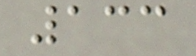133
